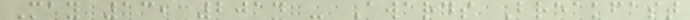May 13, 2014 - Awards Breakfast
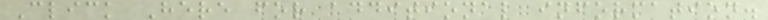Click Here for additional information.
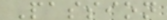Passion
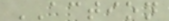ACTION
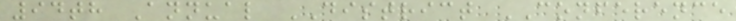94th Annual DISTRICT CONFERENCE
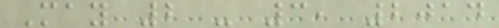May 2 - 3, 2014
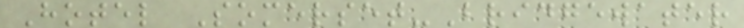Hotel Somerset-Bridgewater
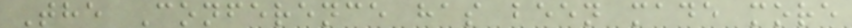The Conference has been made more
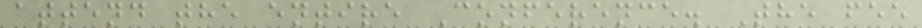attend the entire Conference. The fee
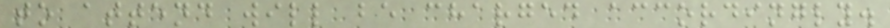to attend will be charged accordingly.
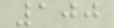100
